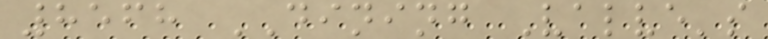8568 DINING Valve's
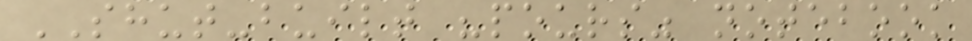SHUT-built "pours" notebook
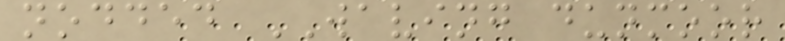nodded WAVING dunmoor
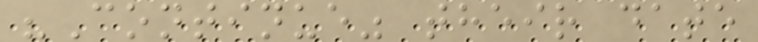"Continue" their date
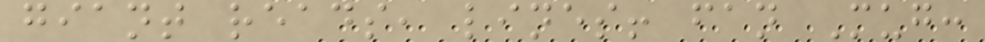giant reads, lines! fan Mug:
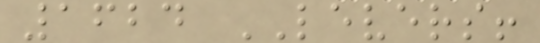1624 LEVERS!
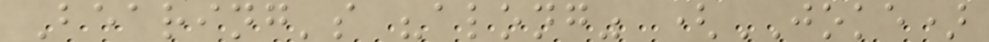Bearing's "along" (JOKE)
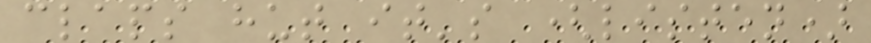claps hut it's (listen)
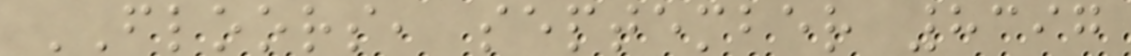FLOORS, september 8397
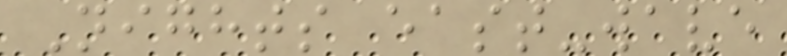Nights east-wave
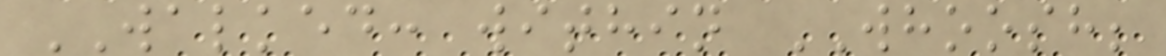WALKED: within WHOOSH;
